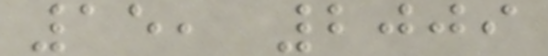15, 2009
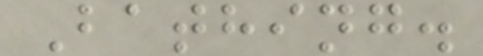Bathing.
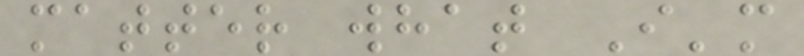matter what I'm
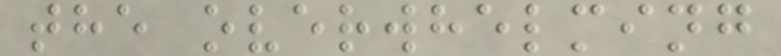the overwhelming
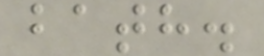bath.
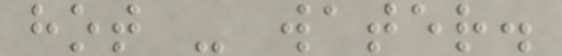hot - water.
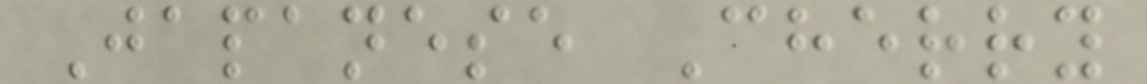Japanese Cherry
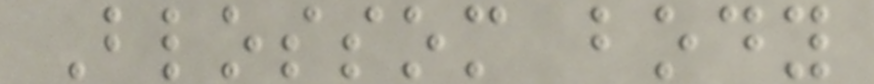Blossom body
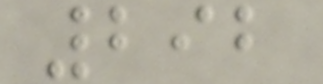292
